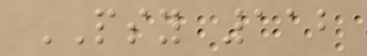PSY 112
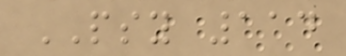PSY 114
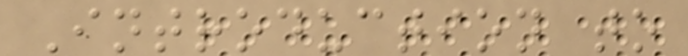Introduction to
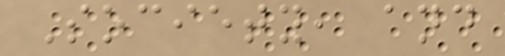Society, and
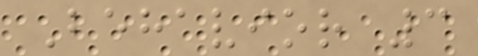Behavior 3
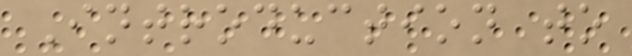Introduction to
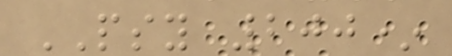PSY 200*
